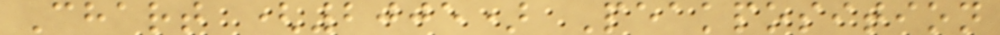Chart (2005) Peakposition
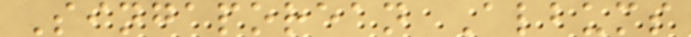Singaporean Albums
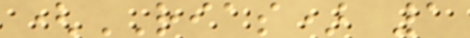(RIAS) 1
